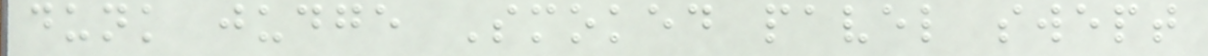dunk judge Smoked pavel swept
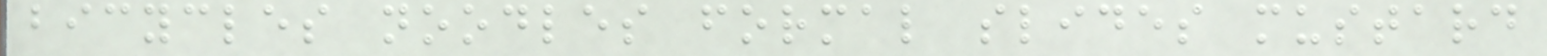bicycles noodles formal slides mustard
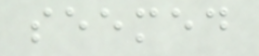seemed
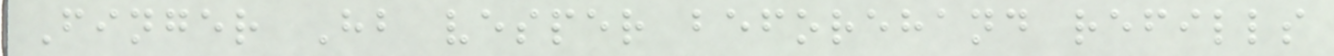Finger Hb vesper beforehand refills
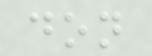don
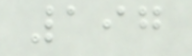197
